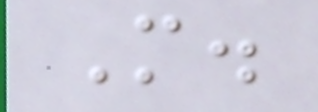M.
